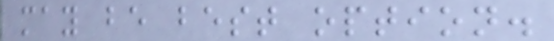may be best option.
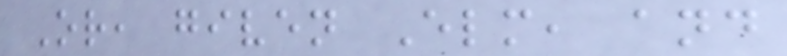Or, given Elm, and
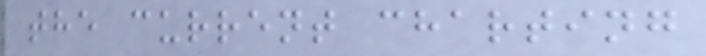the current charting
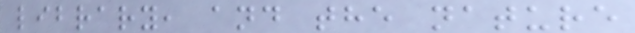library, and the nature
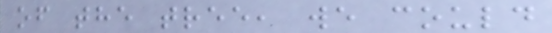of the tree, we could
